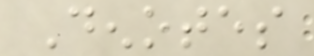Denotes
